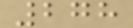278
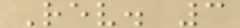Rev. 3
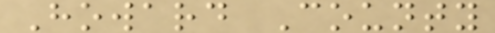Howard County
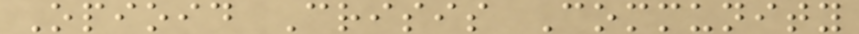Opioid Crisis Community
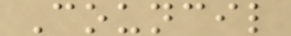Council
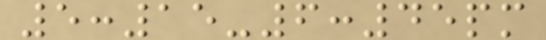5:15-6:45pm
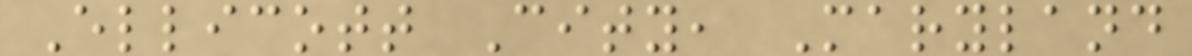Ellicott City, Maryland
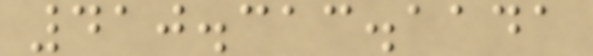410.313.1141
